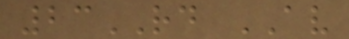23RD AV
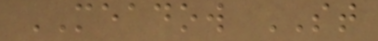MEADOW ST
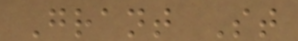Grant St
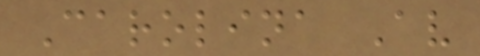Carolina Av
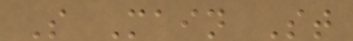S Main St
